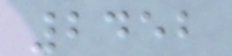2452
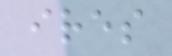ires
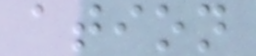ation
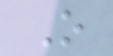O
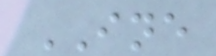INE
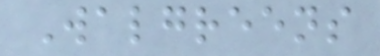Walgreens
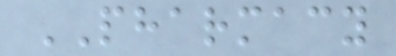PHARMACY
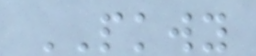PKWY
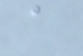a
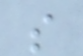s
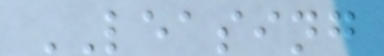LEASING
